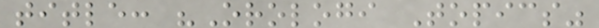title: "Orologi Topics"
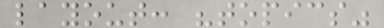layout: "topics"
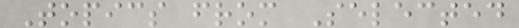Topics from Selected
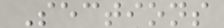Sections
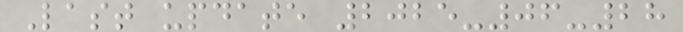Last update 2025-06-28
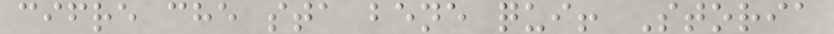cifre che sta bene qui! Storia
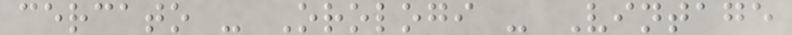cercato - Orologi - Vintage
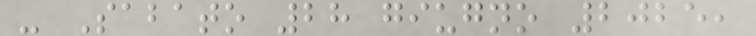- Sabato 28 giugno 2025,
